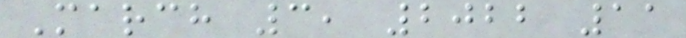March 3, 2022 11
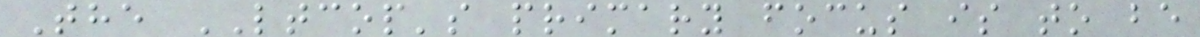The LTCOP's primary focus is to be
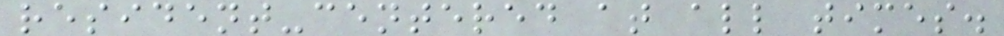resident-centered at all times.
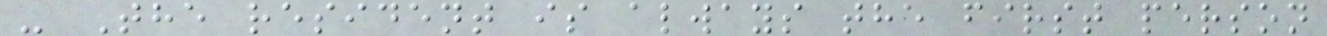- The resident is always the first person
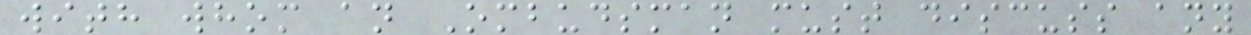with whom an Ombudsman must discuss any
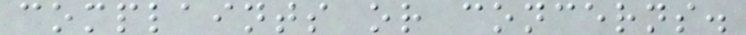complaints or concerns.
